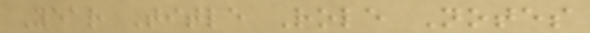Year Title Role Notes
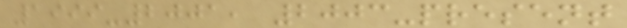1999-2001, 2003-present
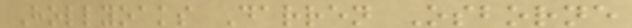Hollyoaks Darren Osborne
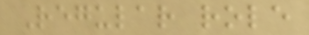Regular role
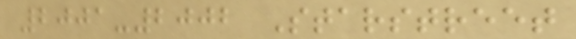2001-2002 Starstreet
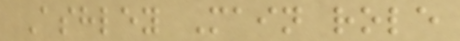Ashley Main role
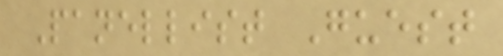Panellist Guest
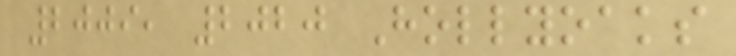2009, 2020 Hollyoaks
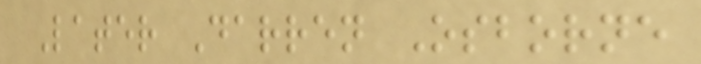Later Darren Osborne
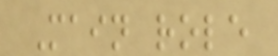Main role
